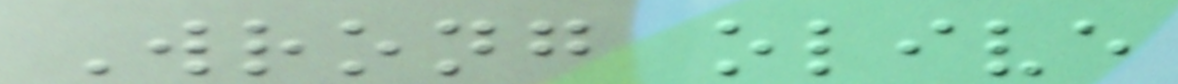Wrong olive
